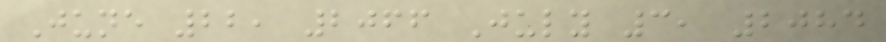June 22, 2066 July 3, 2084
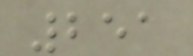251
